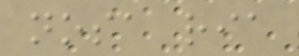nosa ria
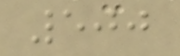500
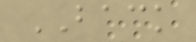BACK
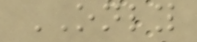ONLY
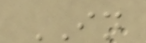IN
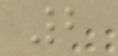2
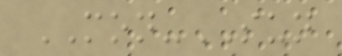MON-SUN
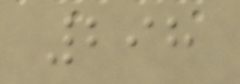298
